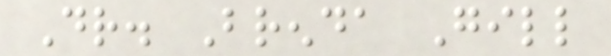Dr. Brenda Gill
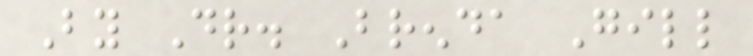By Dr. Brenda Gill
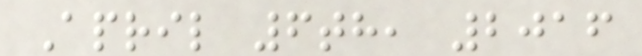April 6th, 2016
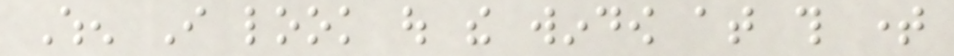When I look out the window at this time
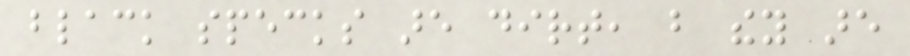black specks are dirt, but they are
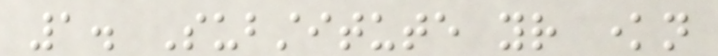1. Substitute your known
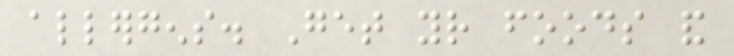allergens. Get your foods and
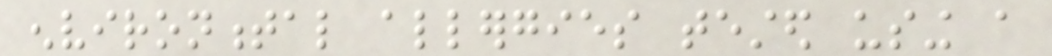environmental allergies tested using a
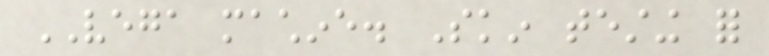VEGA machine. Skin testing for
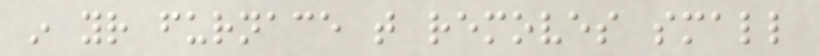in your furnace that removes small
